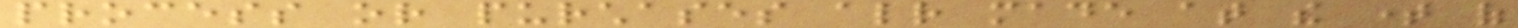process or purchases already made at the time of
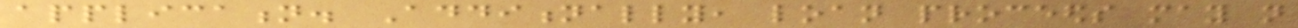application. Additionally, loan proceeds may not
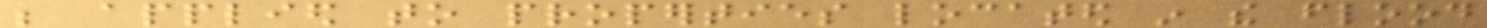be applied to properties located in the flood
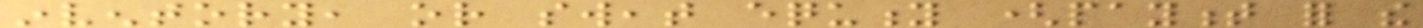inventory, or sweat equity (payment for the
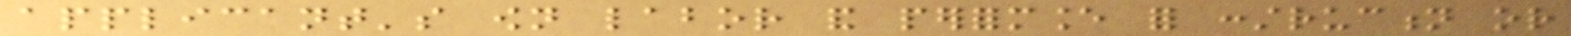applicant's own labor and performance for construction or
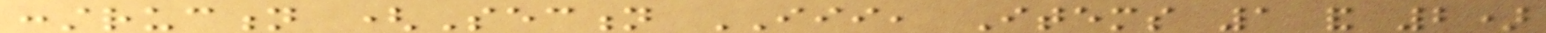construction (Section III, Items 1 and 2)
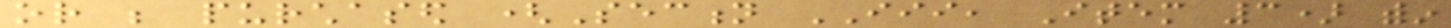or be purchased (Section III, Item 3) within
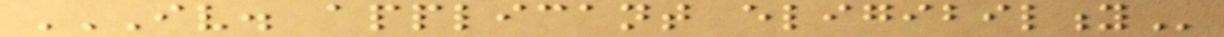IV. APPLICANT ELIGIBILITY
